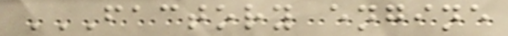FACTORY ENGINE
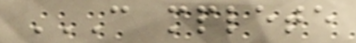C MPLETE
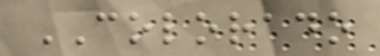COLORADO
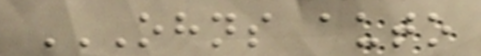OHNS AUTO
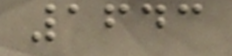1643
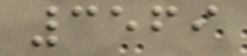3569
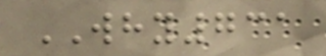WHY731
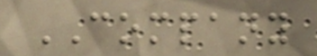COMPANY
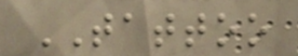TATTOO
